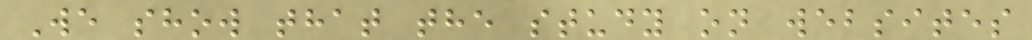We show that the study on websites
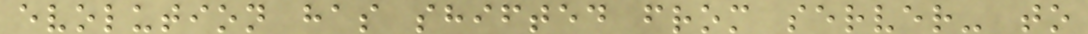evolution has shifted from server- to
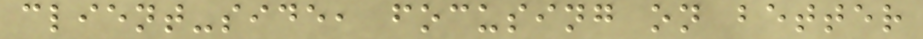client-side, focusing on better
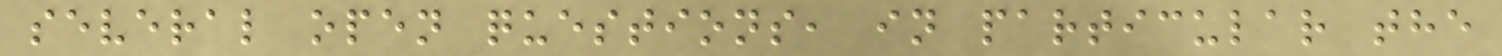several open questions, in particular the
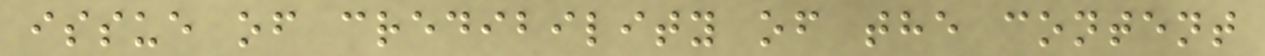issue of credibility of the content
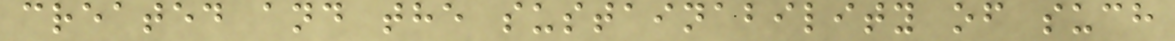created and the sustainability of such
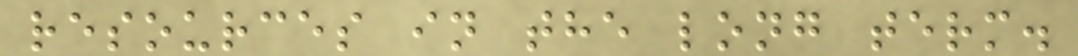resources in the long term.
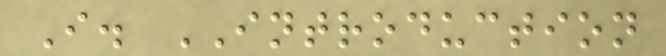I. INTRODUCTION
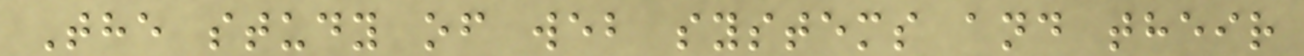The study of web systems and their
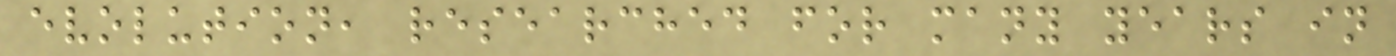evolution, researched for many years in
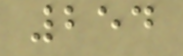254
